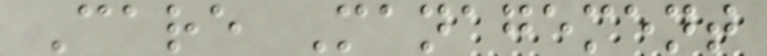Care Management
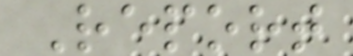Report
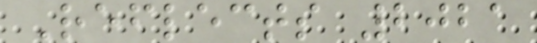Reflects 2021
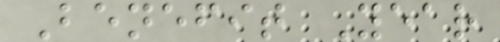Benefit Year
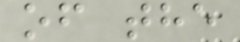of the
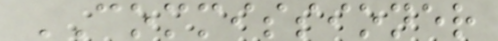COMMISSIONER
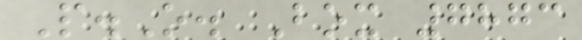P.O. Box 7873
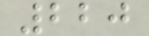220
